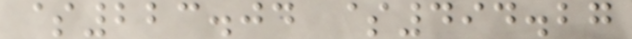$223.04 $494.27
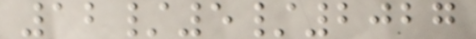12/5/2027
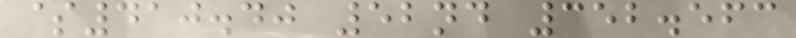$410.40 52nd 352.563
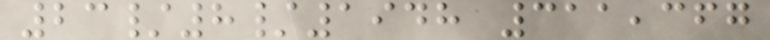23/8/1948 311,367
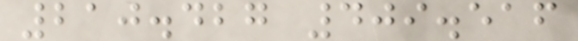210.427 409.516
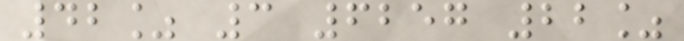42% 3 6257 22%
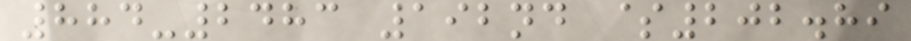884-2483 192nd $202.89
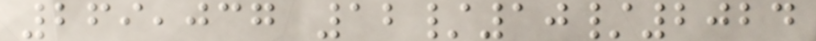269,037 12/10/2024
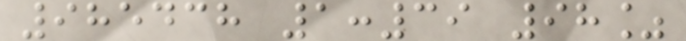985438 1:39 98%
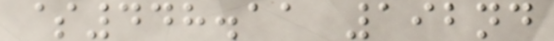$448.11 192nd
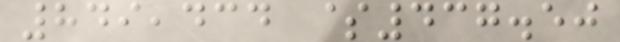849,434 $437.50
